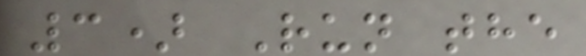3) Run the
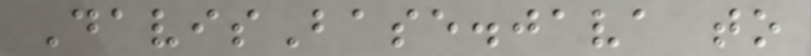DavisBase.java to
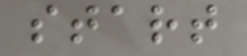start
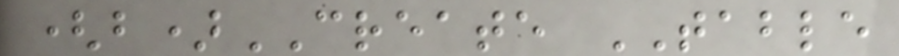(b)CREATE TABLE
